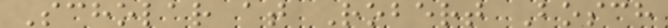Scholar at Robert Bosch
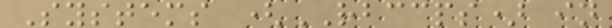Systems (RBCCPS) in
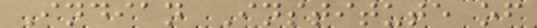Indian Institute of
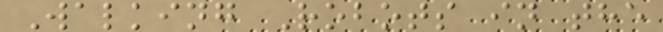Walking Robots in the
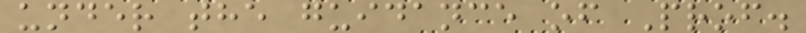under the guidance of Prof.
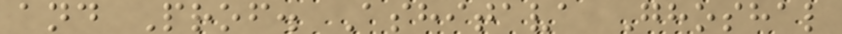and Prof. Ashitava Ghoshal
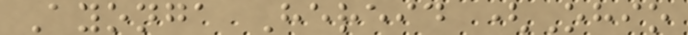Ayonga Hereid (Ohio
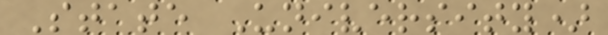State University)
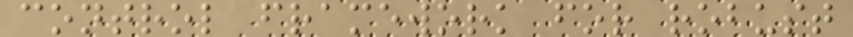control framework for robust
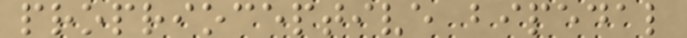proprioceptive bipedal
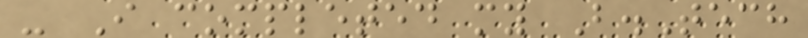- I completed my B.Tech
